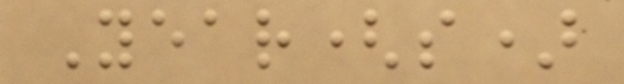Year(s)
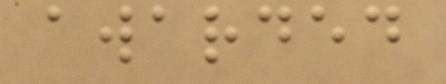awarded
